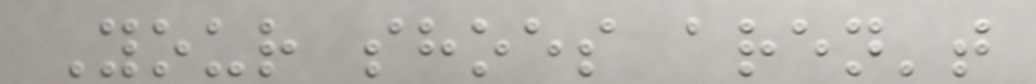Your shoes aren't
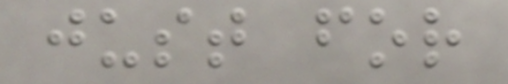just for
